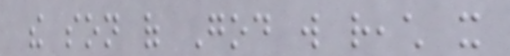the son of God will reach it
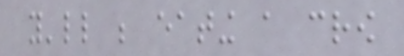you'll be eating a crow
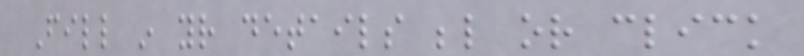Fill in your details below or click
